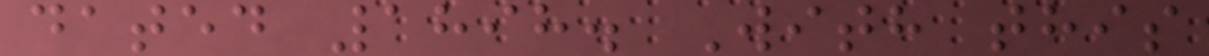dated 1898. With this
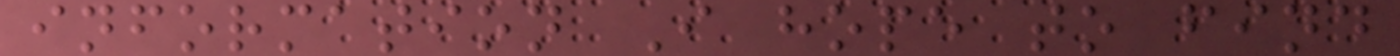information I hope to find
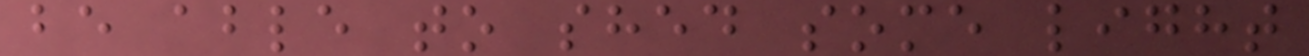be able to shed some light
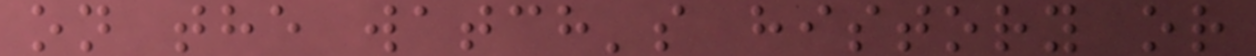on the watch's history or
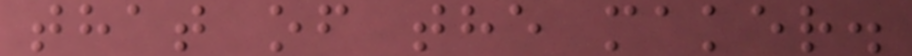that of the maker.
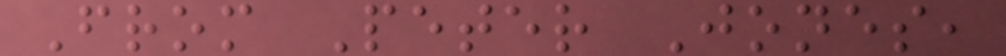From Peter Jones,
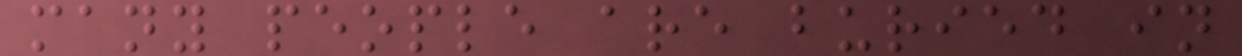many people are buried in
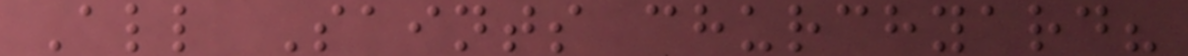All Saints churchyard?
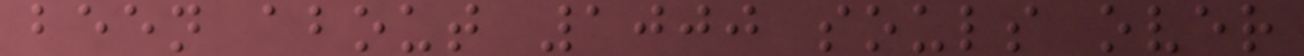been about 1000 souls over
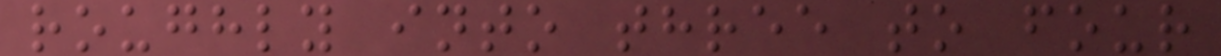roughly into three to four
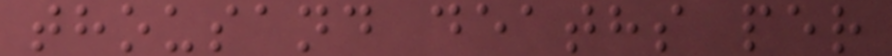thousand deaths per
